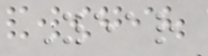Year
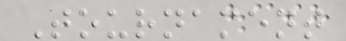Tournament
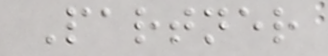Partner
